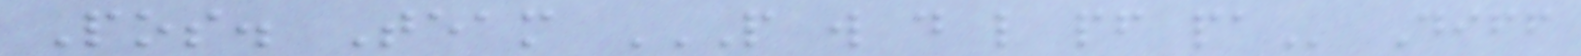Pos. Team P W D L PF PA Diff
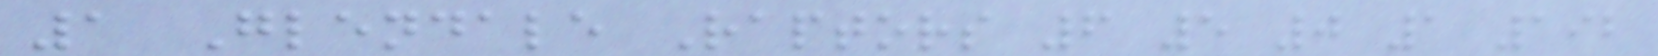1 Glendale Raptors 6 5 0 1 192
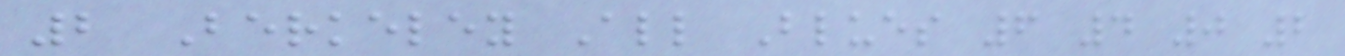2 Berkeley All Blues 6 4 0 2
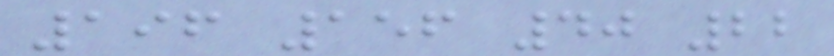196 156 40 22
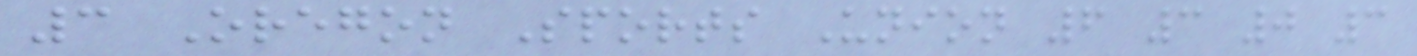3 Oregon Sports Union 6 3 0 3
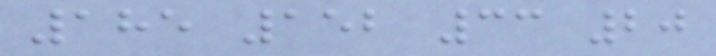185 152 33 20
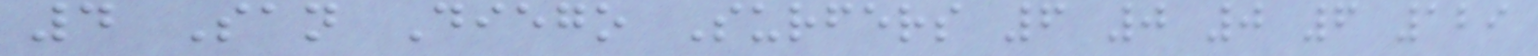4 San Diego Surfers 6 0 0 6 129
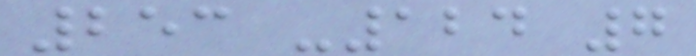253 -124 7
